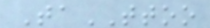TaTTOO
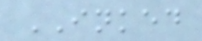INKED
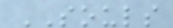SOULS
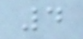4
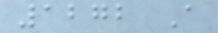1272 A
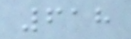618
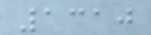1310
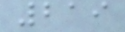219
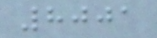8001
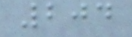204
